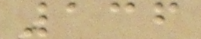136
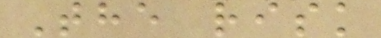The risk
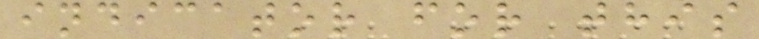indicator for this
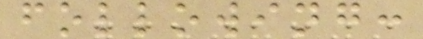following:
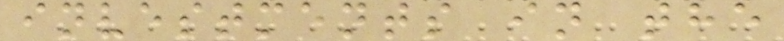investments in the
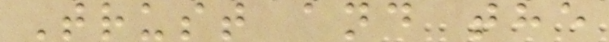Trust and the
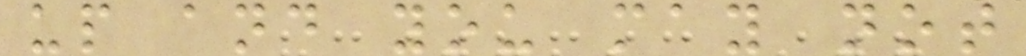up and you may not
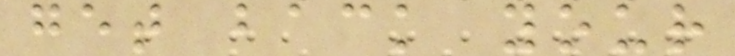get back your
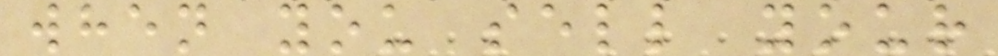when you sell your
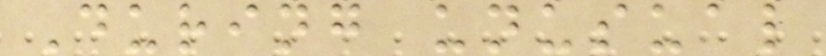During unusual
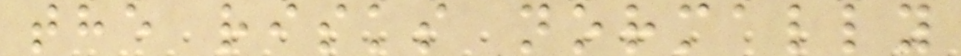the risks normally
